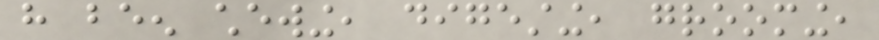have been chewing, digesting, grooming,
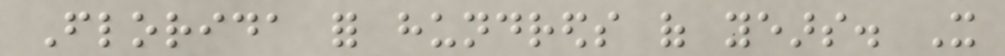Florida for hundreds of years. It
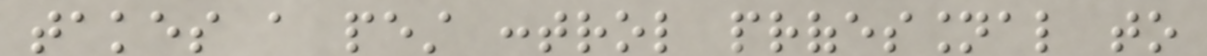takes a pest control professional to
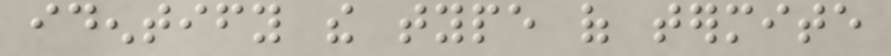identify the type of termite
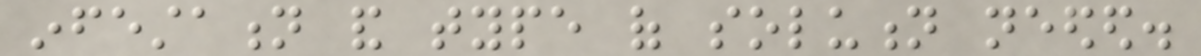infestation and type of solution needed.
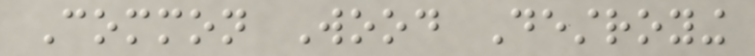Common Wood Destroying
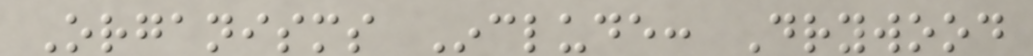Organisms Include: Drywood
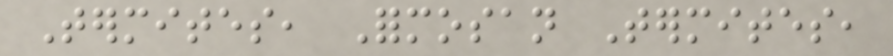Termites, Formosan Termites,
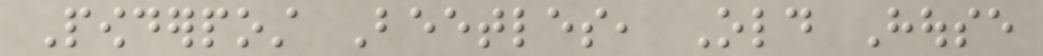Powderpost Beetles, Old House
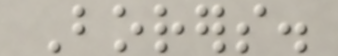Borers.
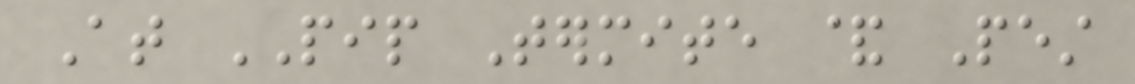At PIP Termite & Pest
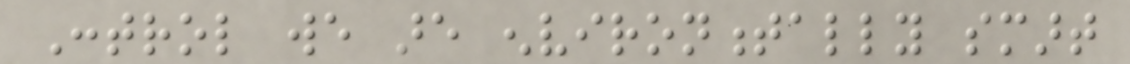Control we are environmentally smart
